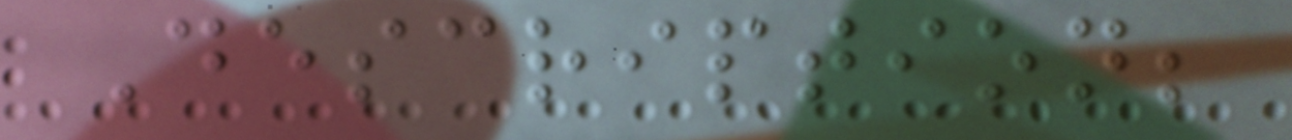Description;
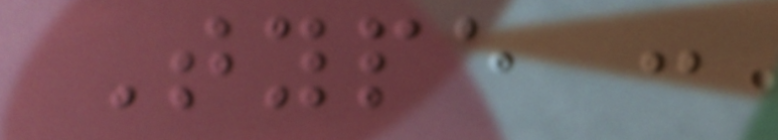Type :
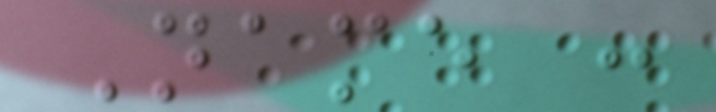Name :
